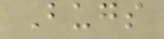Bugs
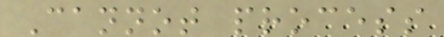Cannot process
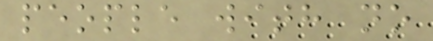people with no
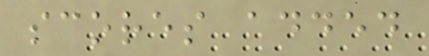scores added
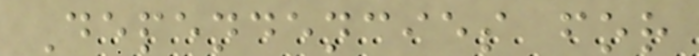Dependencies for
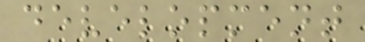development
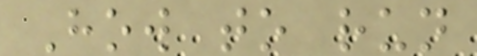How to run
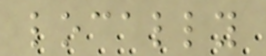locally
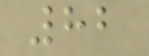82
